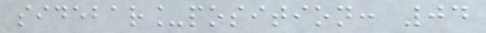sidebar_position: 04
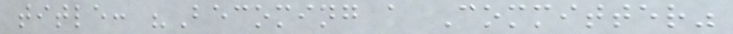title: "Becoming a Committer"
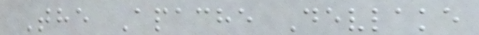The Apache Devlake
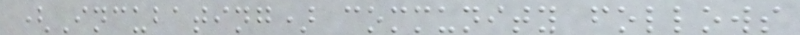(Incubating) community follows
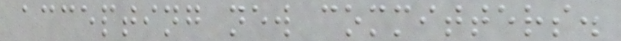accepting new committers.
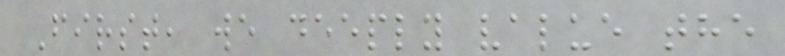First, we deeply value the
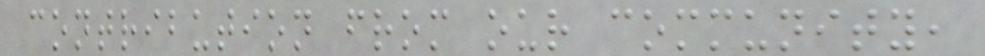contribution from our community,
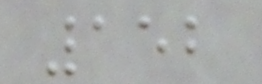152
